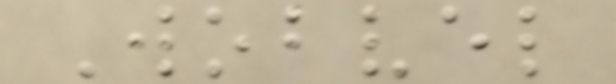Wobvel
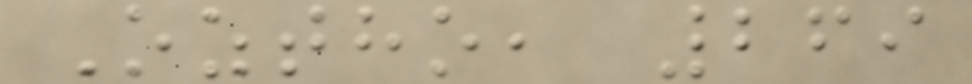Oztho, 269
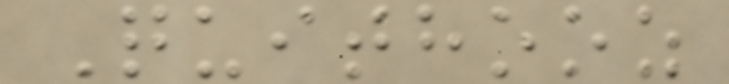Quithooz
